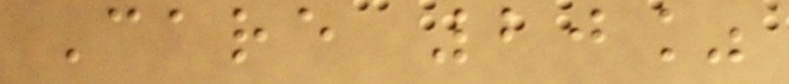Care 20%
